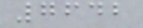7642
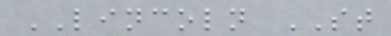LINCOLN ST
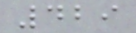429
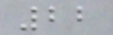22
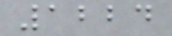1224
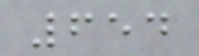654
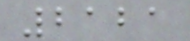2121
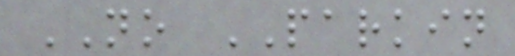NO PARKIN
